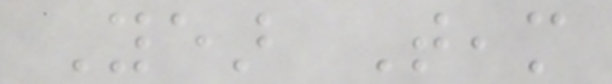Year Team
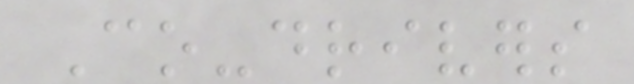Co-drivers
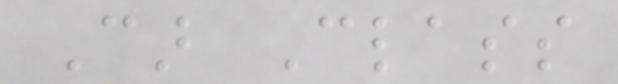Car Class
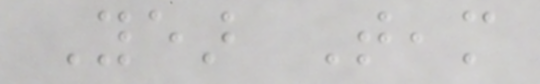Year Team
